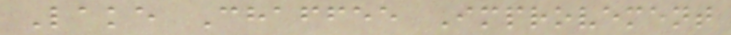Lake Chaffee Improvement
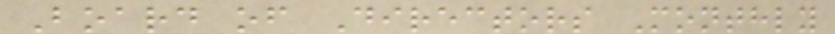Board of Directors Monthly
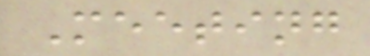Meeting
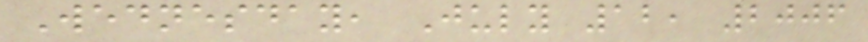Wednesday, July 12, 2006
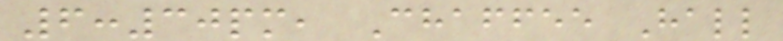6:30pm, Chaffee Hall
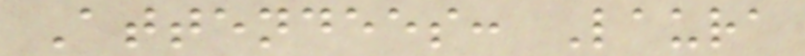Attendees: Laura
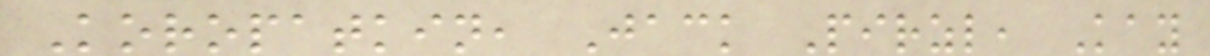Koropatkin, Jack Pirzl, Kay
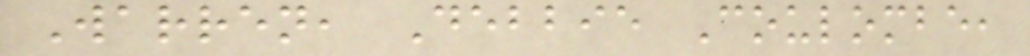Warren, Debbie Coulombe,
